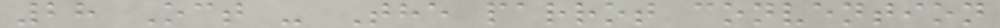28 Oct - The parrot convention
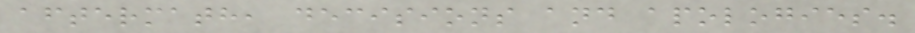aftermath, decisions and apologies.
